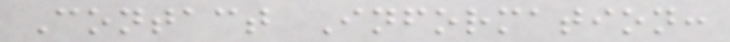Contact Information:
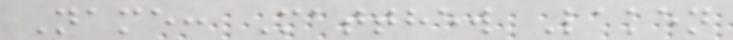Name: Matthew Laken
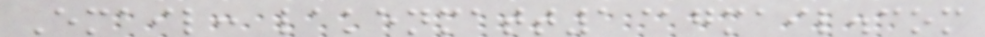Email: lakenmatt1@gmail.com
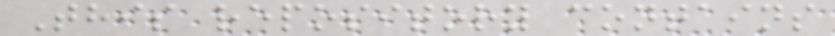This repository contains
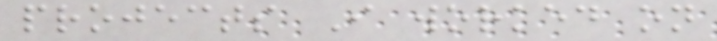projects I worked on
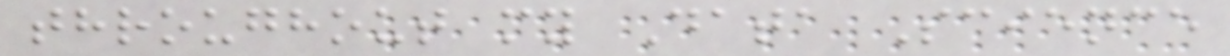throughout my Data Science
